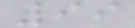99
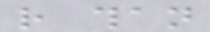rather than
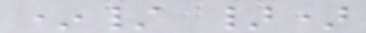*/ })
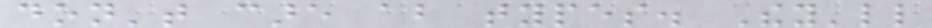don't care about types. They'll
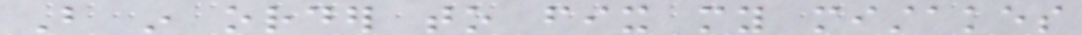But in order to fix my mistakes
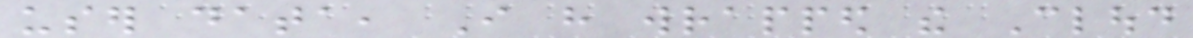user data, I have wrapped the Cloud
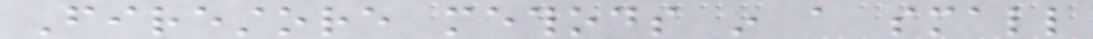Firestore methods in a small
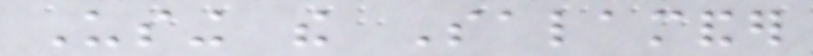Using the Salamander
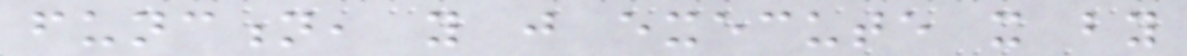function, you just execute it by
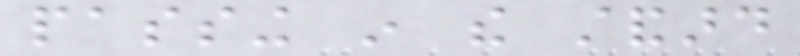passing in the standard
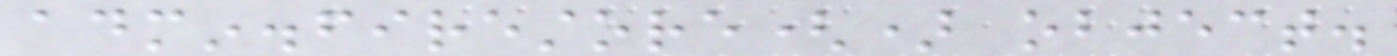admin.firestore() object.
